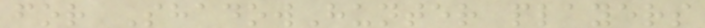for ShadowHunter players
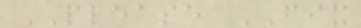PLEASE FIX
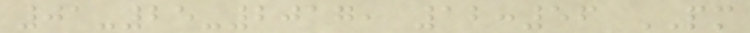01-25-2017, 12:56 PM
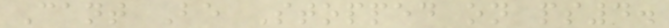Cant Be Stopped on ps4.
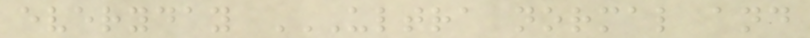everyday ULTRA NORMAL AND
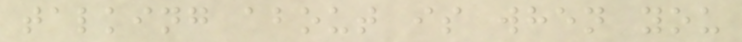talking about is when you
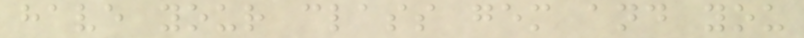have your class gem and you
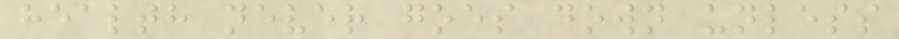health never goes down unless
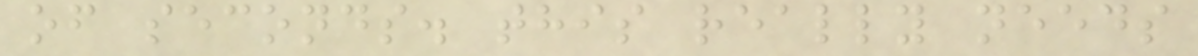of seconds. this really needs
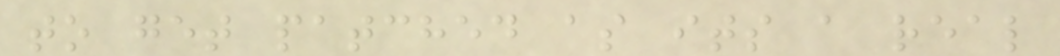to get patched as its a real
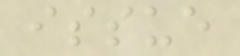issue
